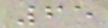65
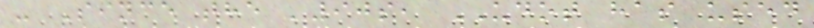- Since the '90s, UDOT has used
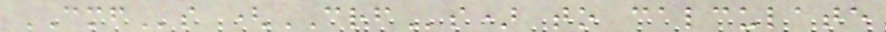CMFs (CRFs) to calculate
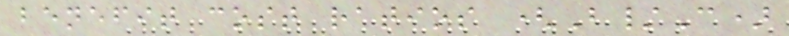benefit cost ratios (B/C)
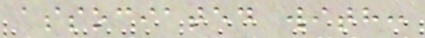associated with:
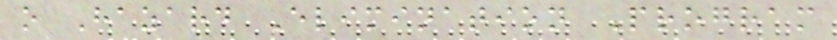o Hazard Elimination Program
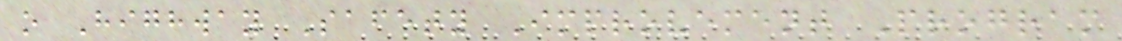o Highway Safety Improvement Program
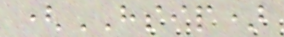(HSIP)
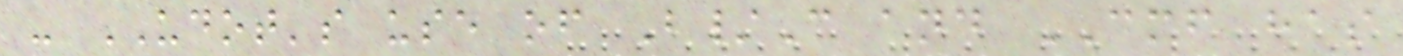- UDOT's use of B/C and CMF has
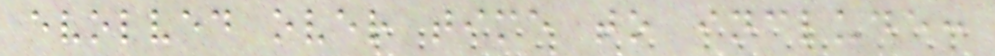evolved over time to include:
